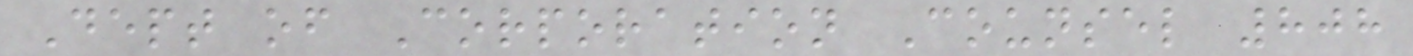Dept of Corporation Counsel 808
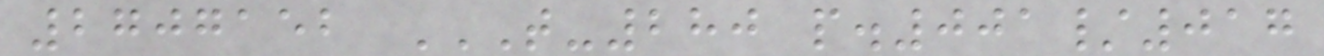2707152 T-280 P.001/017
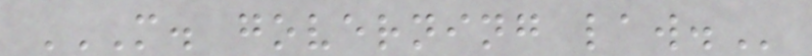M. GOVERNING LAW.
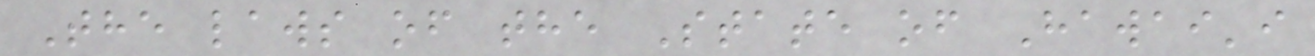The laws of the State of Hawai'i
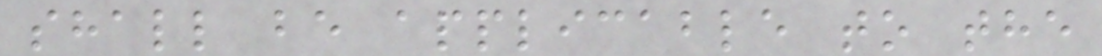shall be applicable to the
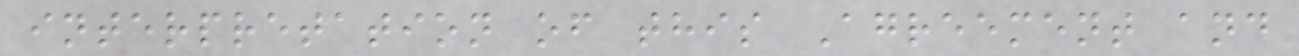interpretation of this Agreement and
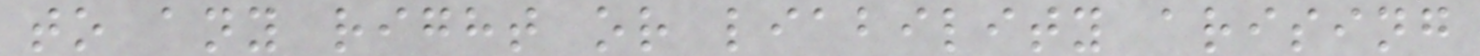to any right or liability arising
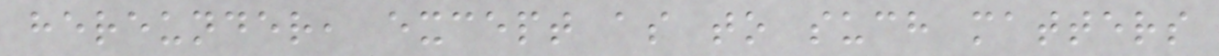hereunder, except as to such matters
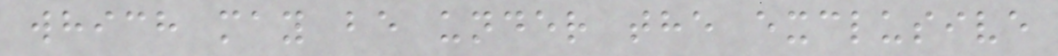which may be under the exclusive
